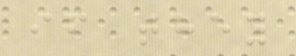if they
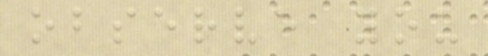observe you
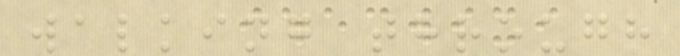walking through
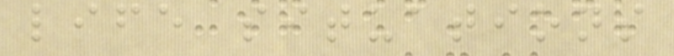life situations
